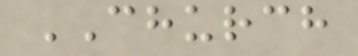CHURCH
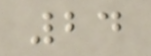24
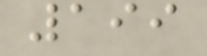199
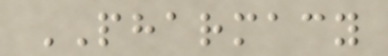PHARMACY
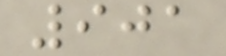901
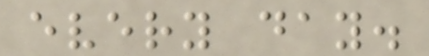every day.
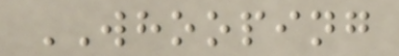WHOOPING
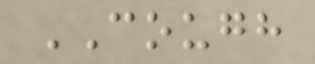COUGH
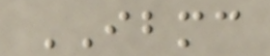IBMC
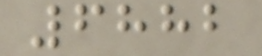6882
